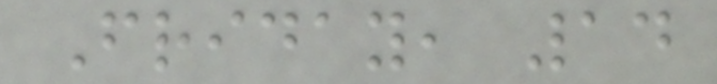Friday, 14
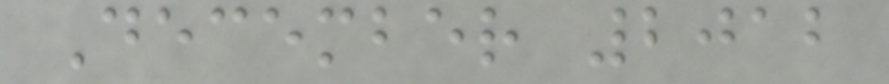December 2012
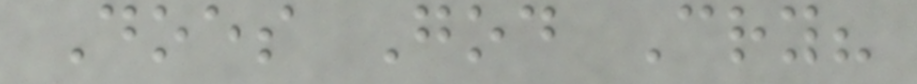Does God Cry?
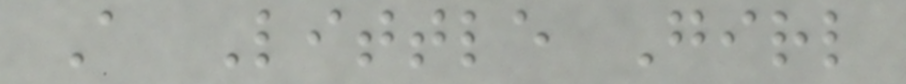A Little Girl
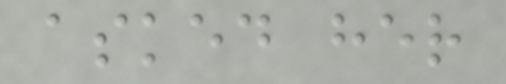asked her
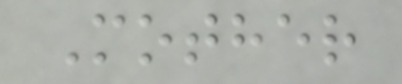Mother
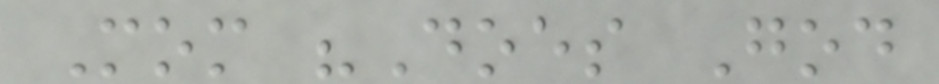Mom "Does God
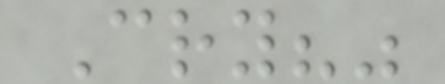Cry?"
